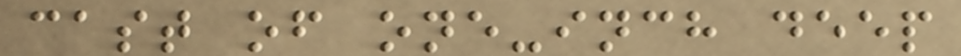cast of one-inch deep
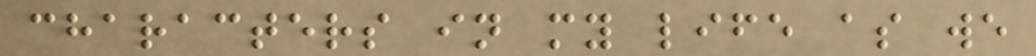characters in my life as we
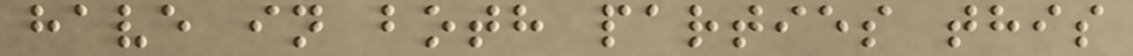have in both parties this
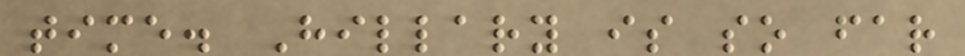time. Hillary is so far
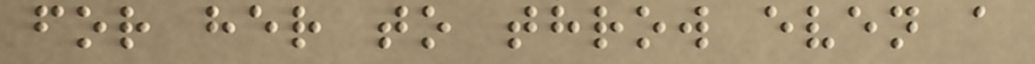for her to throw even a
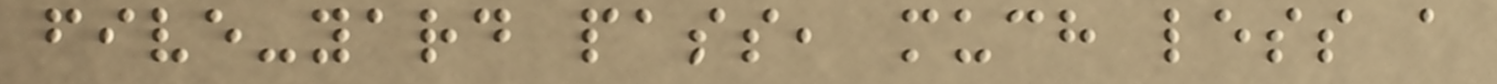five-yard pass, much less a
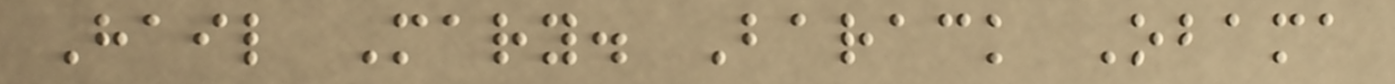Hail Mary. Barack Obama
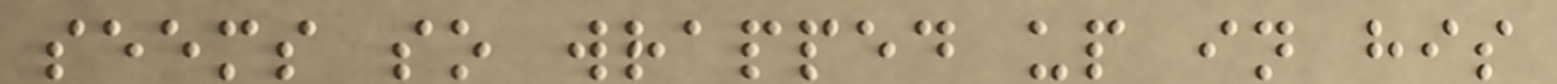seems so wrapped up in his
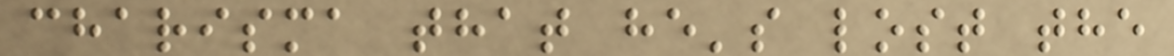charisma that he's lost the
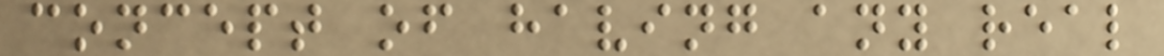concept of having any real
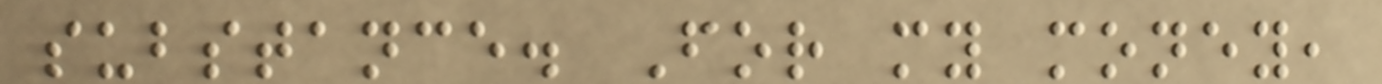substance. For my money,
